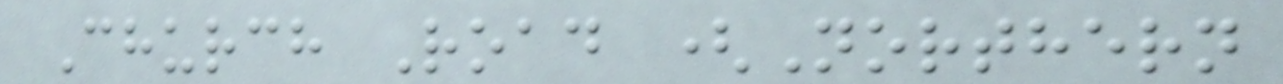Church Road (Northern
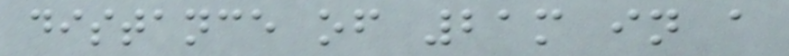distance of 21m in a
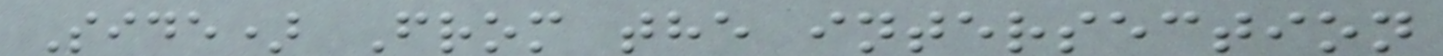Side) From the intersection
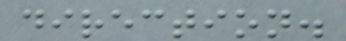direction.
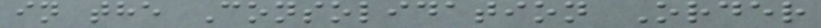in the Consolidation Order
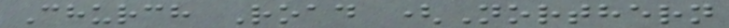Church Road (Northern
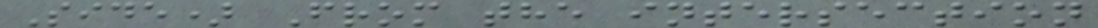Side) From the intersection
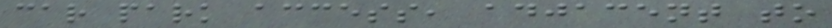car park access, adjacent to
